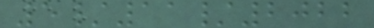5/11/2022
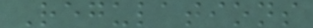Regulations
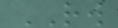RW
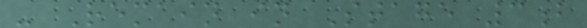- Remain in Stage 3b
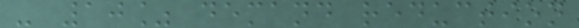- 10% demand reduction
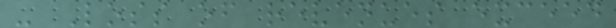- Loss of revenues exceed
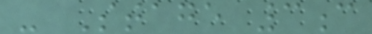- Stage 3c
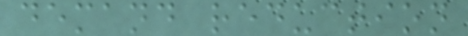demand reduction
